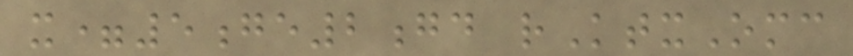x=5ge2gd rKtxOmc
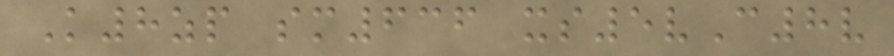K8zp sm636 xs5vC8v
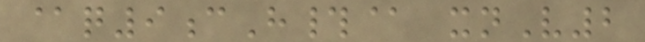@q9cH#@ xnV2
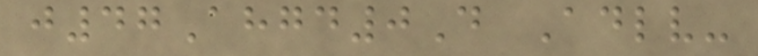j47Ahgd0D Adlv-
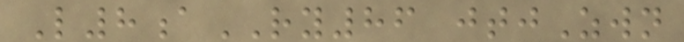L8aRY86 jtjZwn
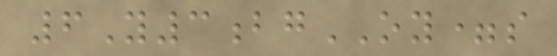6Y3bgOY=s
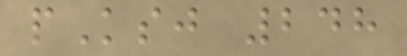pKsj 248
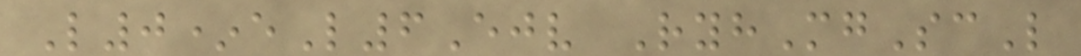L0*eL6Ejv RyhMgScL
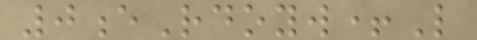0eRdoyw+L
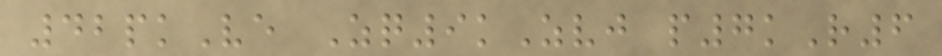42pkVe Zq9kZvj p7kR6
